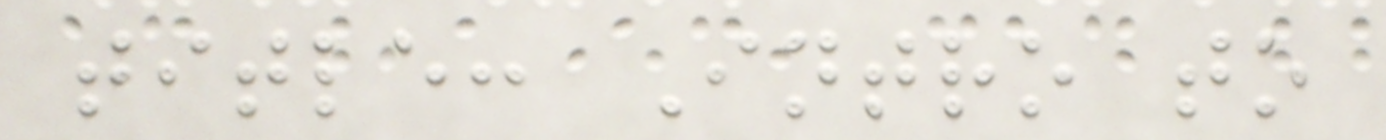title: Intro to
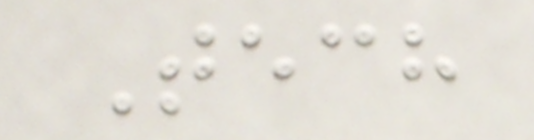Tech
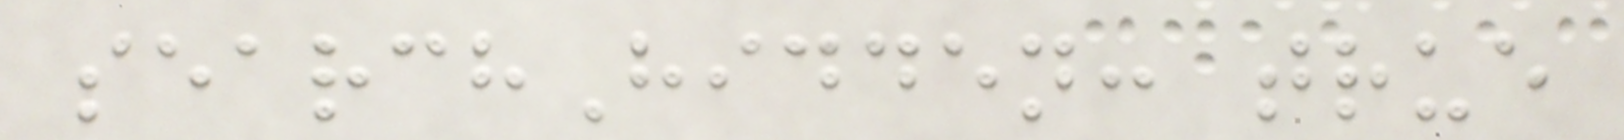searchHidden: true
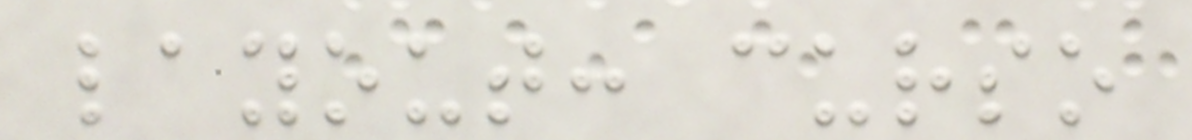layout: curso
